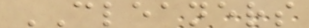CLEANERS
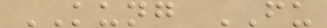KUNG FU
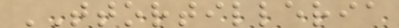TTORTILLERIA
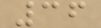36
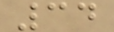34
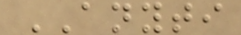ANYTI
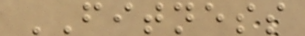FITNESS
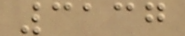3137
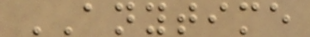ANYTIME
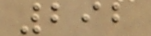292
